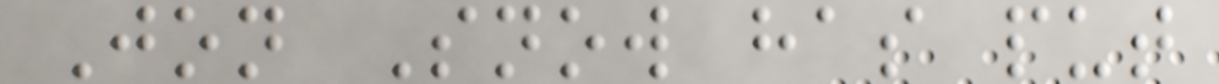Jon Snow has put
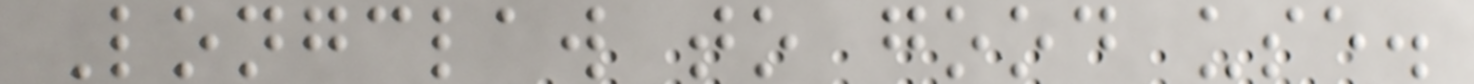Longclaw to good use.
